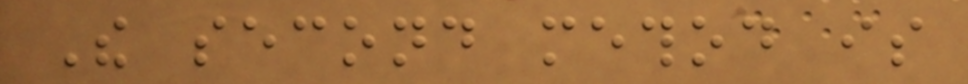The second method is
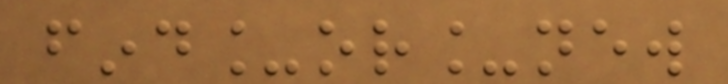find_or_new
